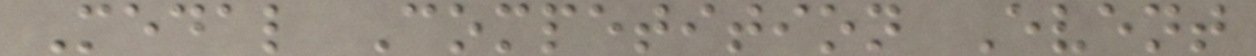Medal Competition Event
